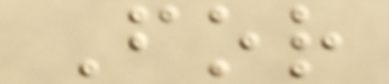For
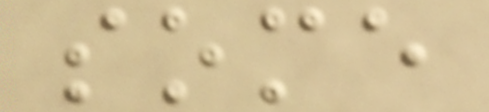some
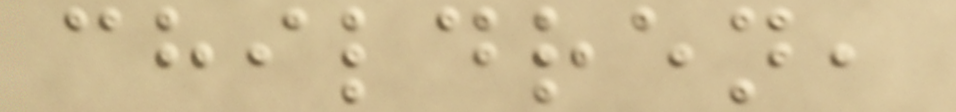children,
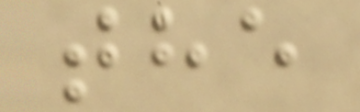the
